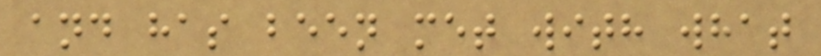and has been met with what
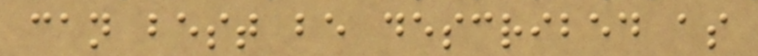can best be described as
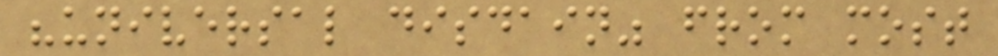"universal disdain" from most
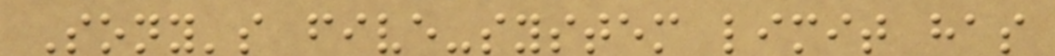Sony's five-system limit has
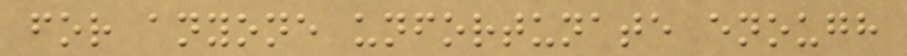for anyone unfortunate enough
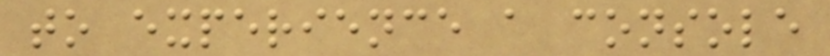to experience a console
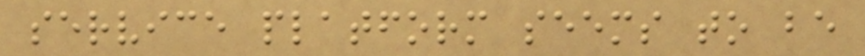service platform seems to be
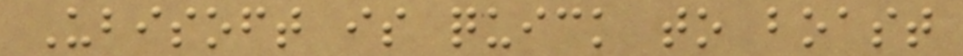Ubisoft is quick to boast
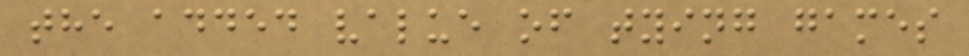the added value of tying games
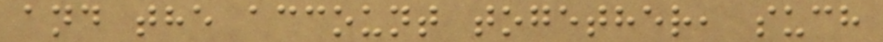and the account together, such
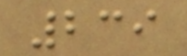239
